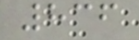836
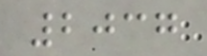2037
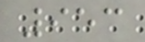953
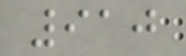910
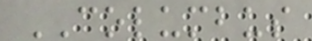COLUMBUS
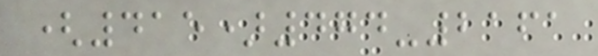(415)474-2161
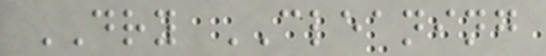DRY CLEANING
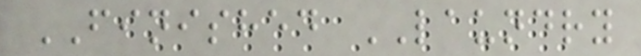FINISHED LAUNDRY
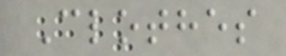Clothes
